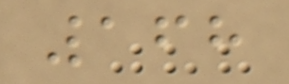168
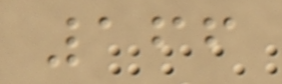166
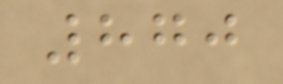870
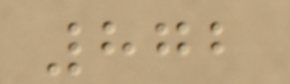872
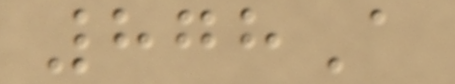878A
